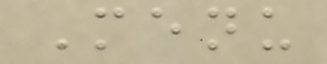Menu
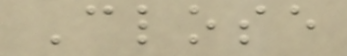Close
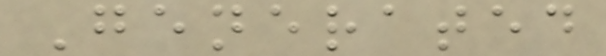Generated
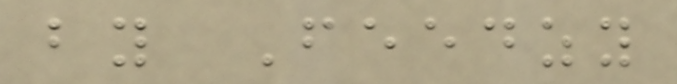by Feedzy
